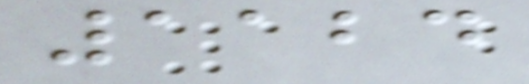1124
